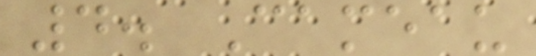4. Cameau
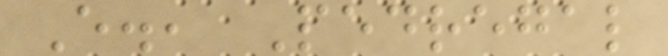E., Pedregal
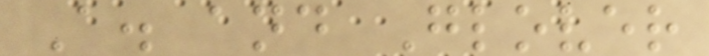A. and Glover
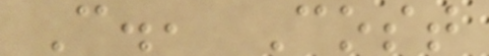C., Cost
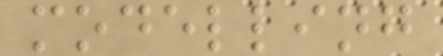modelling
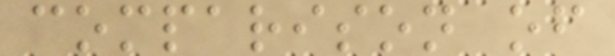comparison of
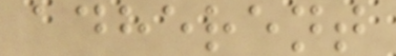adherent
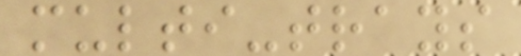multi-trays
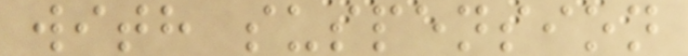with suspension
